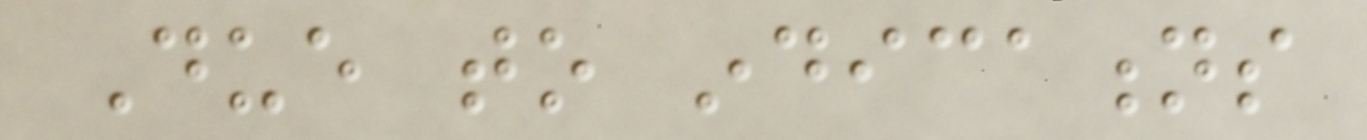Due to indications
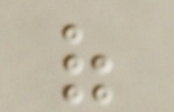of
